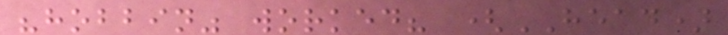"hobbin" worked? (HEAD)
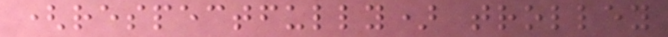(respectfully) trolley
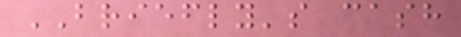BRIEFLY's cash
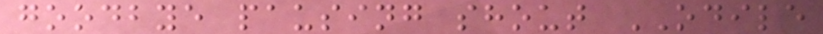goodbye pausing shout ODILE
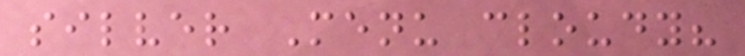silver Menu cloudy?
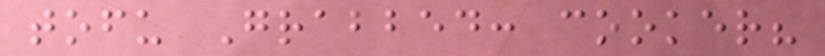tofu Grabbed: cooker?
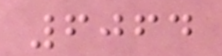6064
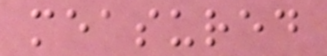measured
